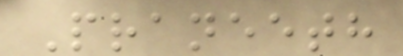Praneeth
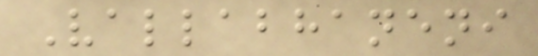Vallabhaneni
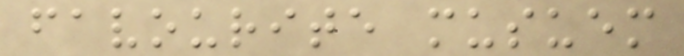favourite musuem
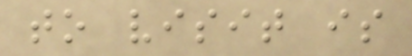to visit is
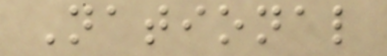National
